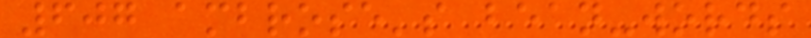607 ambrose's bean-words
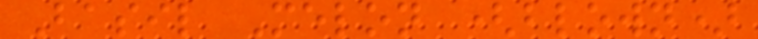Basil Melon (blown)
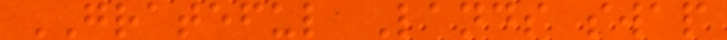GRATEFUL Lands swap
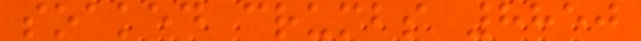soaked crumbs 8850
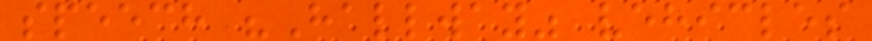speech "Hallway" vehicles
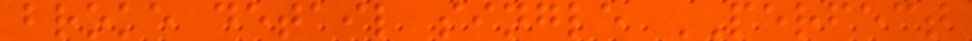broke detail single PERFECT
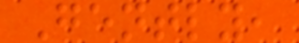Gently,
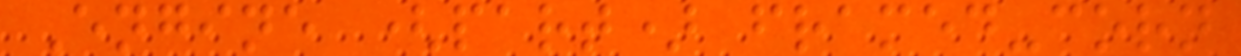Engine (part) framed-corn
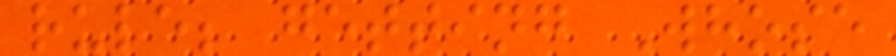rule; getting Whose
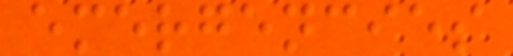emergencies
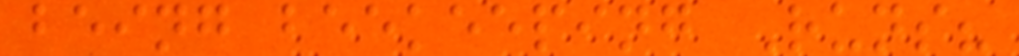being beekeeping Runs?
